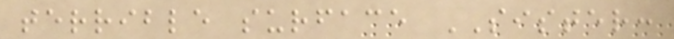terrible surface SISTER:
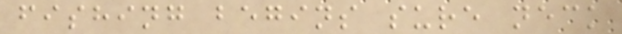fishing begins sure neck
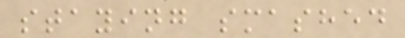staying smashed
